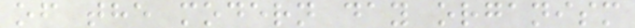of the modern day organism
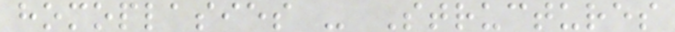homoplasies - Structures
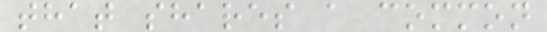that shares a common
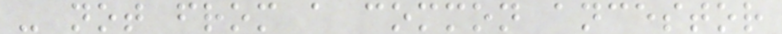- not from a common ancestor
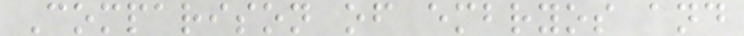Comparison of embryos and
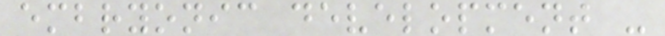embryonic development -
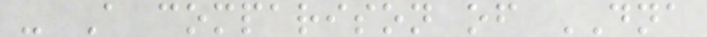- A comparison of DNA
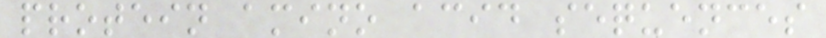protein amino acid sequences
